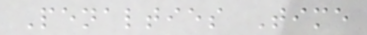Penalties Time
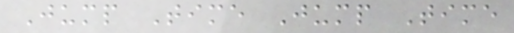Jump Time Jump Time
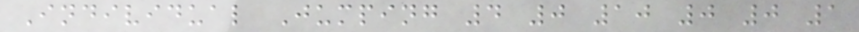Individual Jumping 4 0 10 0 0 1
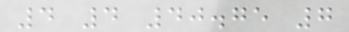4 4 40.75 7
